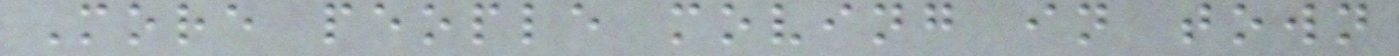More people moving in town
